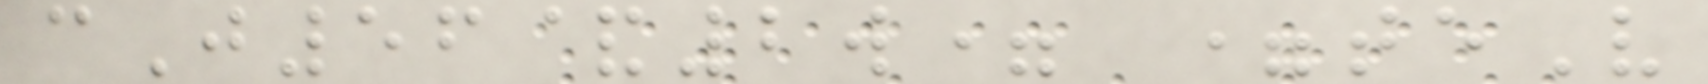cJ56&2w= =teV
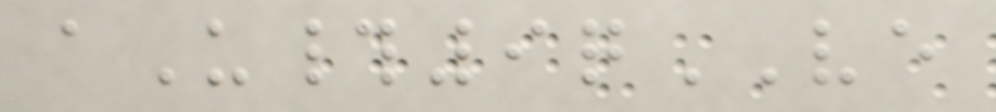aU#9qVE
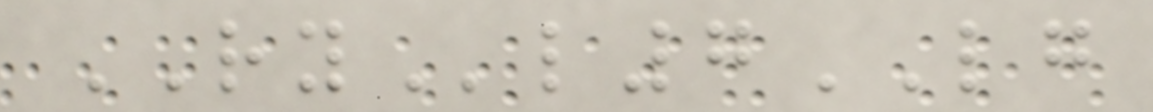RYl7LG
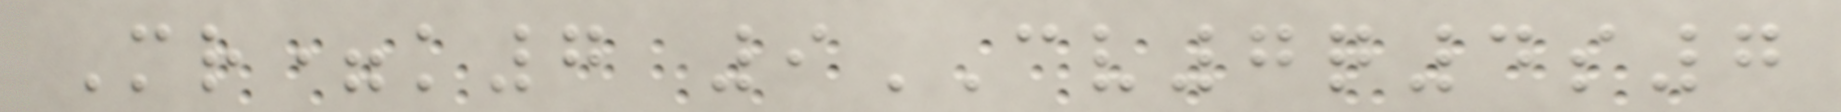Mr=k7 9CV7q4s7
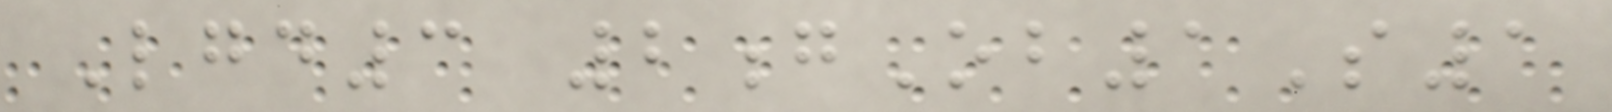Lgd3 2gOb1S1
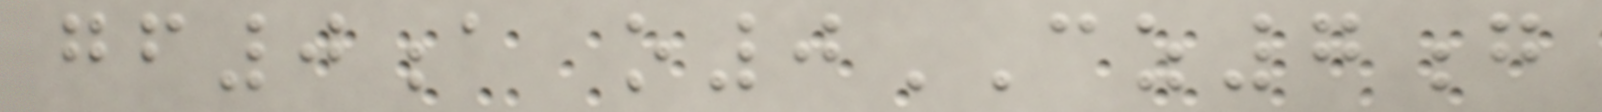gf0a o0CZ7g
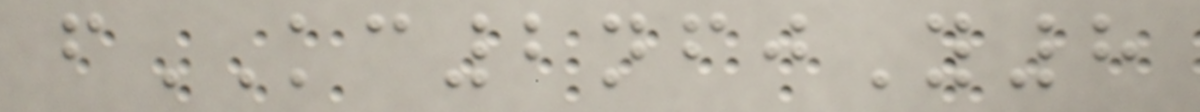fKC2nfjY8
